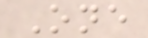One
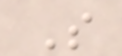S
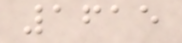1615
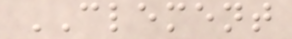CLEMENT
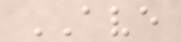AVE
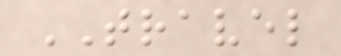TRAVEL
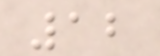12
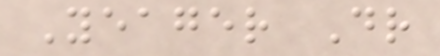Yeager Dr
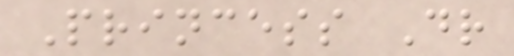Princess Dr
